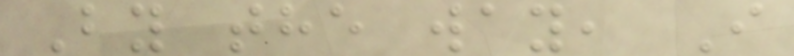By the way, I
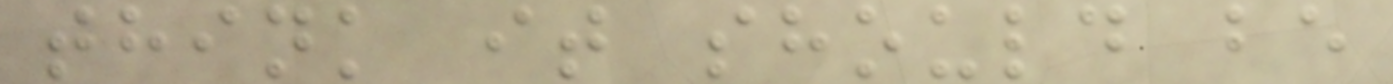think it should be
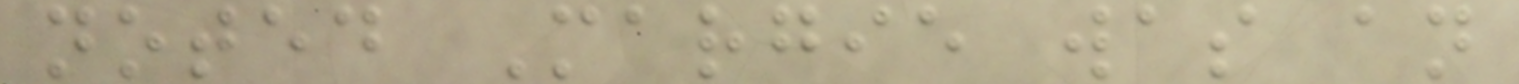noted Margie was an
